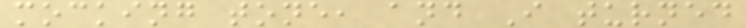mocking tone, and I turned
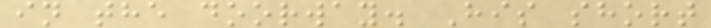in the doorway. His short
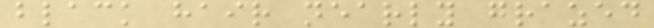black hair nearly grazed
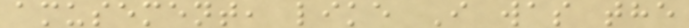amusement, like I was the
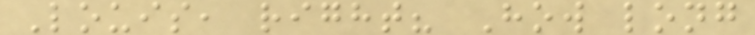Louis, right? How long
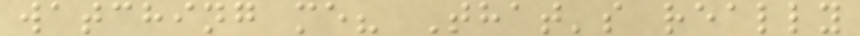watching me? That's really
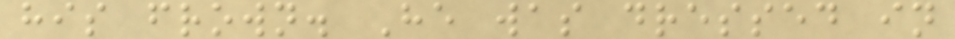his frown. He was dressed in
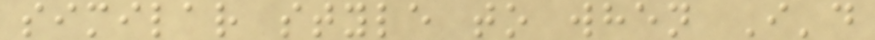similar style to when I'd
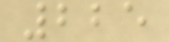225
